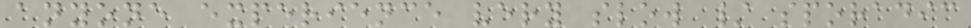anyone experience very slow / sporadic
